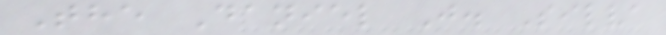The Daniel J. Silva
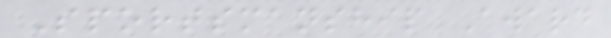Sportsmanship Award
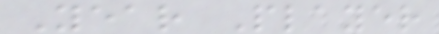Year Player
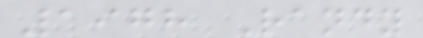1978 Randy
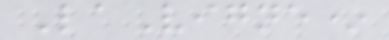LaVigne*
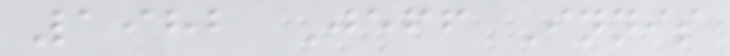1982 Jeff Innis
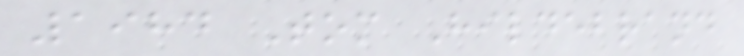1984 Tom Hildebrand
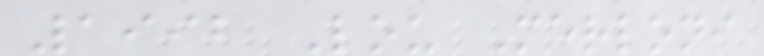1992 Lou Merloni
